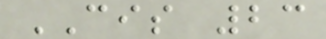CIS 23
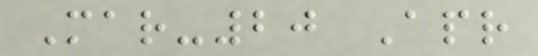Mar-20 Apr
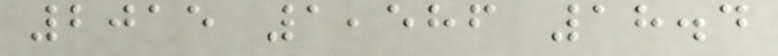2015 1,586 18.4
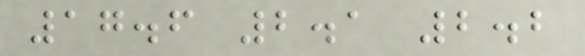17.6 2.1 2.2
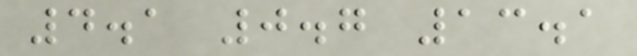4.1 0.7 13.1
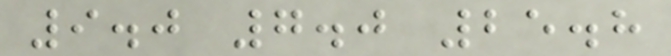9.0 7.0 25.8
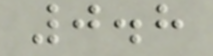0.8
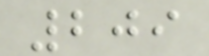209
